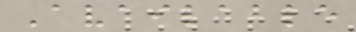Available
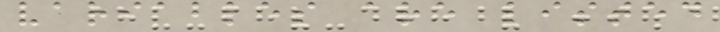variables are listed
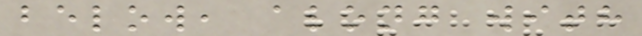below, along with
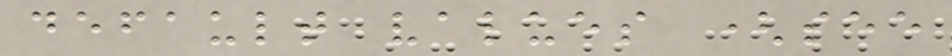default values (see
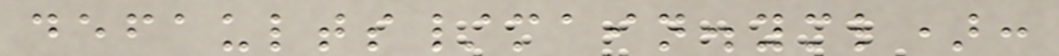defaults/main.yml):
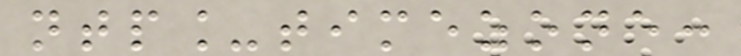ntp_timezone:
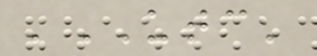'UTC'
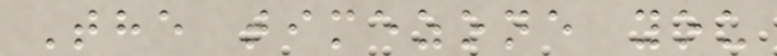The timezone you
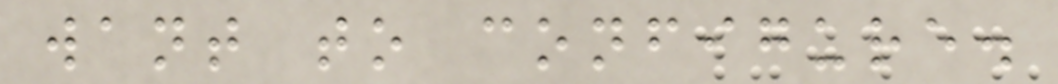want to configure.
